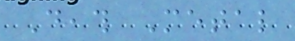Death Metal
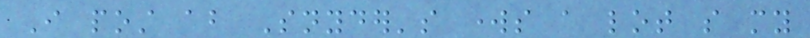I post about Snyder's works a lot so my
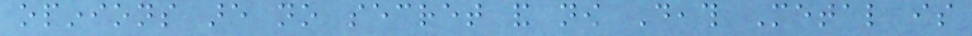opinions are no secret and now Death Metal is
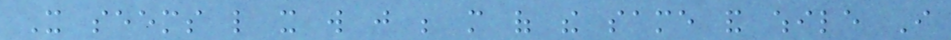It seems like it will just be more of the same and while I
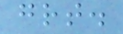great.
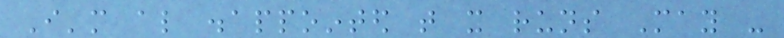I'm also disappointed that it runs May -
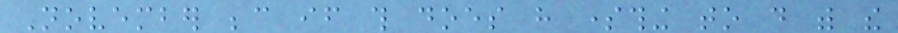November because if this does have something to do with the
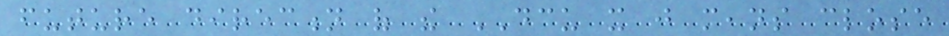future direction of the DCU it just means close
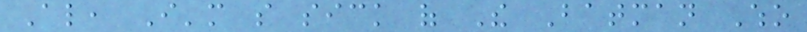Also, I'm so sick of The Batman Who
